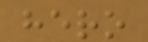hero
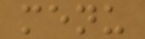menu
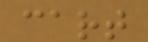cart
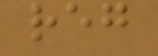reg
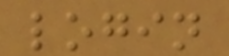login
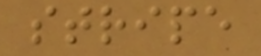stripe
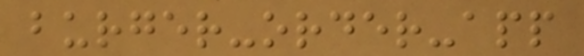burger-order-app
